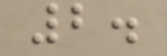2.
